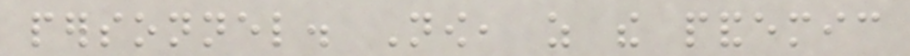personnel. Now, as the pandemic
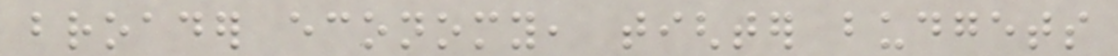broader economy, tighter budgets
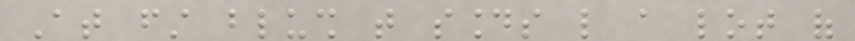At first blush that sounds like a lot of
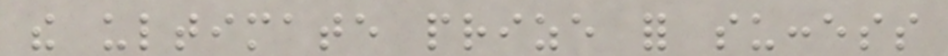the ultimate prize for success
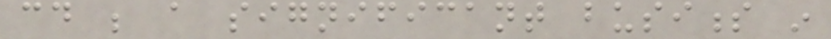could be a significant business in
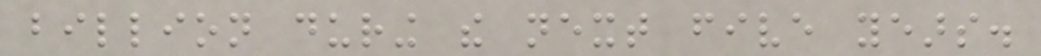billion during the next five years.
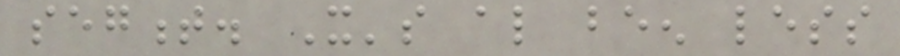segment. It's also been less
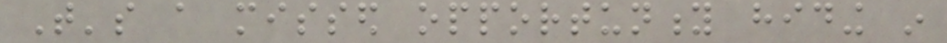That's a missed opportunity hiding in
